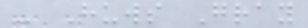- Huws Gray
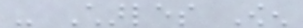- Charles Owen
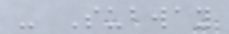- Subway
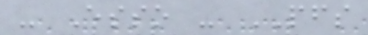- Esso - PFS
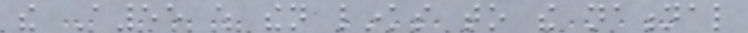the A55 which then links to the national
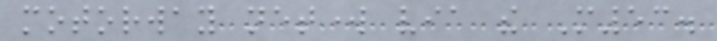motorway network via the M53.
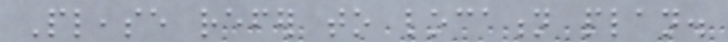Please refer to location plan.
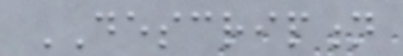DESCRIPTION
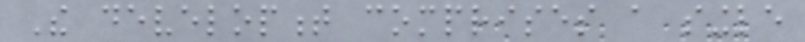The development comprises a single
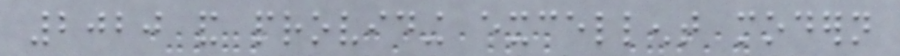2020 and providing excellent modern
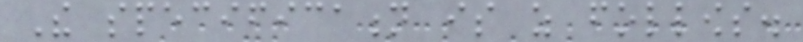The specification is as follows.
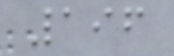196
